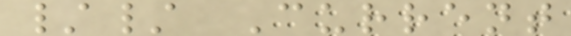// Current
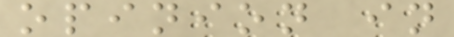opinion in
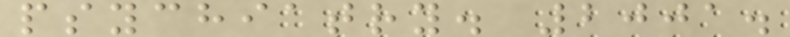psychiatry. 2001.
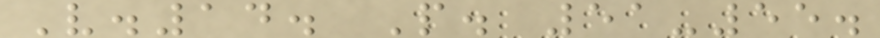V.14. P. 51-55.
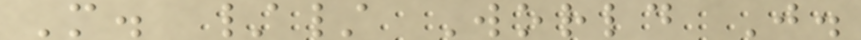M. // World J.
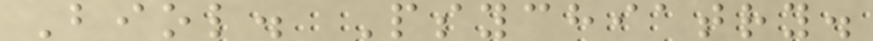Biol. Psychiatry.
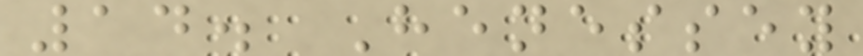14. Henessey
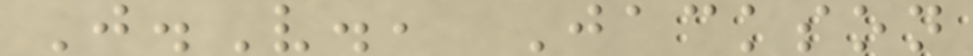J.V., Jackson
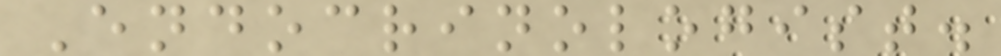Endocrinologist.
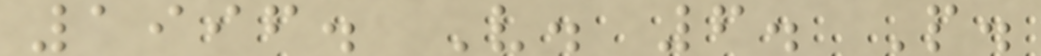1996. V. 6. P.
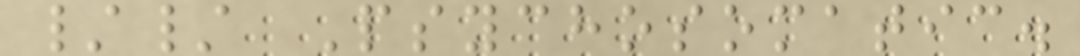// Psychosomatic.
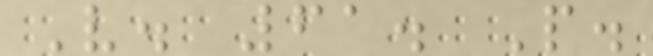V. 61. P.
